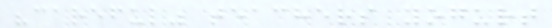"careful" teachers yogurt
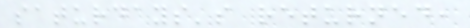saturdays's returned,
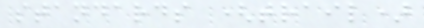standards (trail)
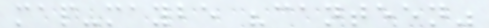map-maybe "canteen"
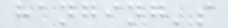hanging's
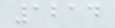1214
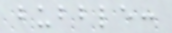bubble:
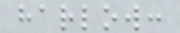harlow:
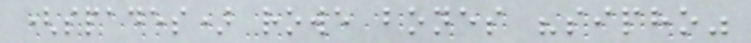(spades) rowe bones "sipho"
